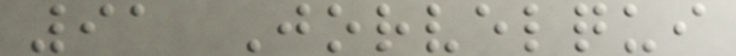91 Jorvelqui
